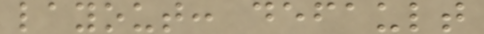layout: default
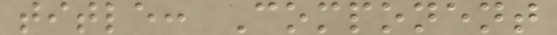title: Component
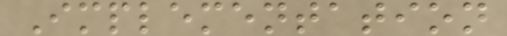Implementation
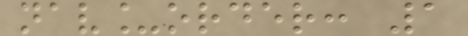nav_order: 1
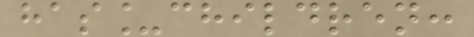has_children:
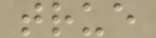true
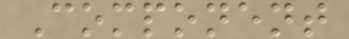Component
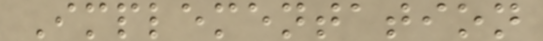Implementation
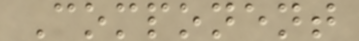Component
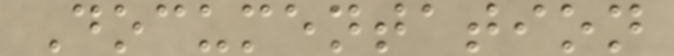Documentation
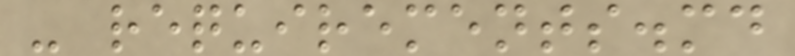- requirements.md
